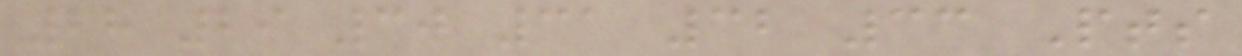28 29 30 31 32 33 Pts
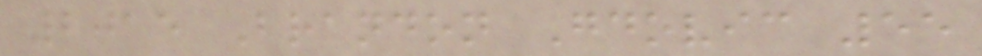2015 Brandon Gdovic 55
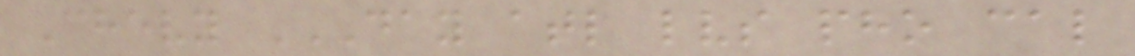Chevy DAY ATL LVS PHO CAL
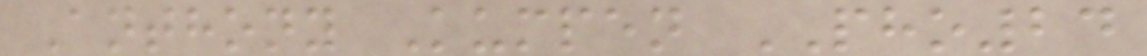Anthony Kumpen PHO24
